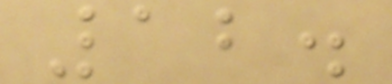12.
